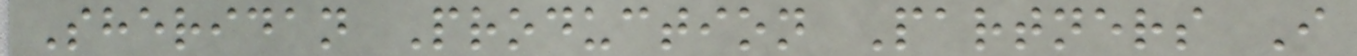Sheridan Production Partners I
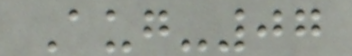Aug-07
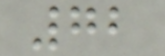72
